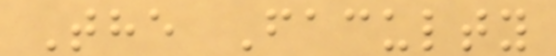The Faculty
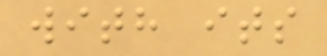with its
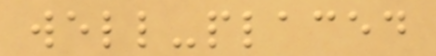well-placed
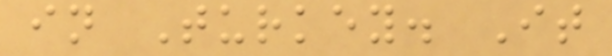in Turkey. It
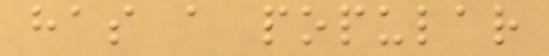has a popular
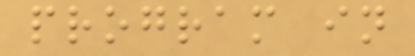program in
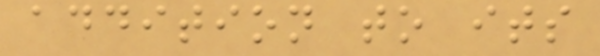addition to its
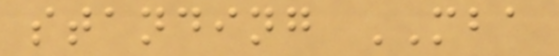standing MBA
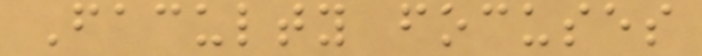Faculty focuses
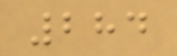284
